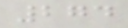274
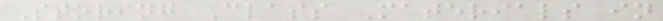Storing Class Materials in
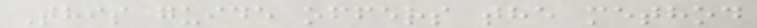This guide offers the method
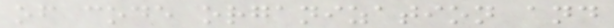of code organization and
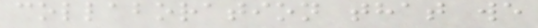collaboration that we
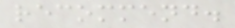recommend.
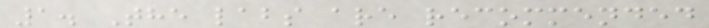1. The labs are recommended
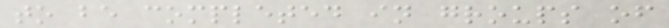to be completed in groups of
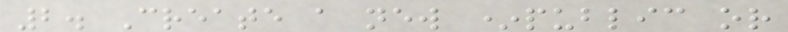2. Create a new *public or
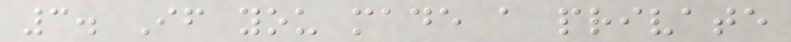3. If you made a private
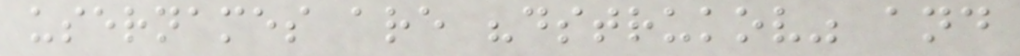usernames are "dstrukov" and
